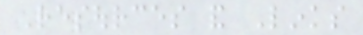Resources and Links
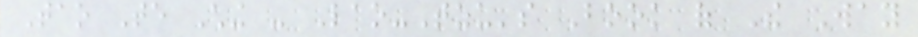Tao Te Ching - Lao-Tzu's Book of The Way
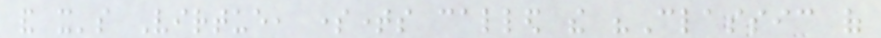and it's Virtue, sometimes called the "Classic of
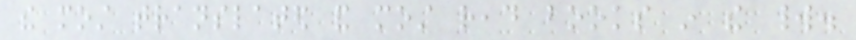the most translated and most read books in the world.
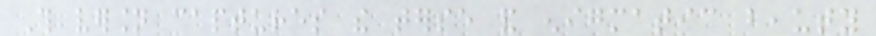This version captures the terse and enigmatic beauty
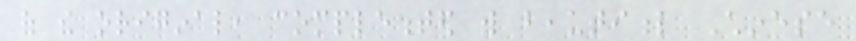of the original, complemented with beautiful Chinese
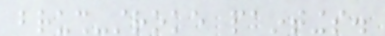brush-stroke paintings.
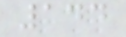144
